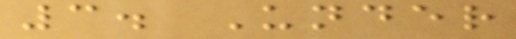3. Under
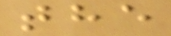the
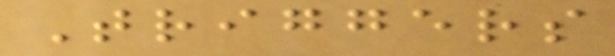Triggers
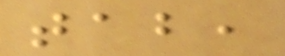tab,
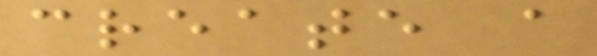create a
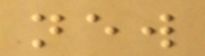new
